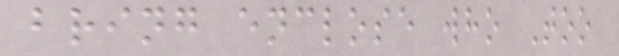bring enclose who Too
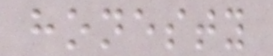honesty
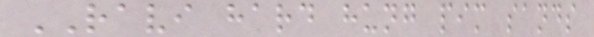RAVI hard hung pim sands
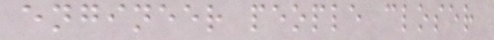engineer people closer
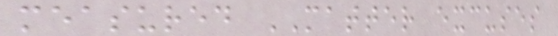measured MATTER excuses
